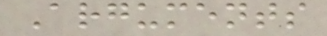Arguments
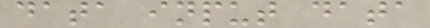data input data
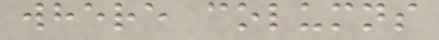where columns
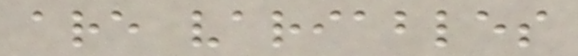are variables
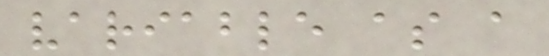variable as a
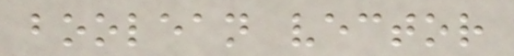boolean vector
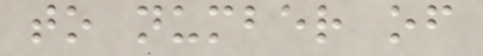to number of
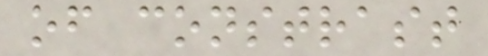of constrast
